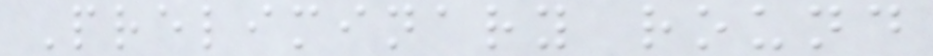Preliminary round
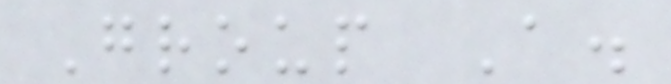Group A.
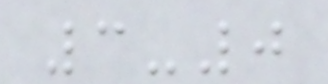3-0
